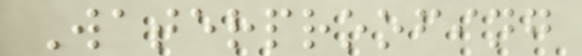Waterproofing
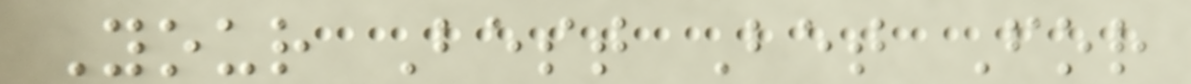Your Best Bet For
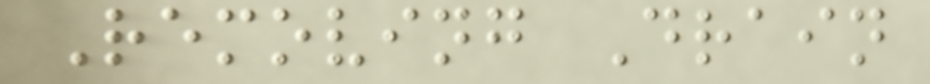Removing Drain
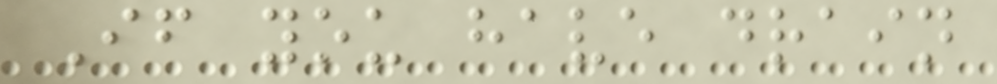If you have drain
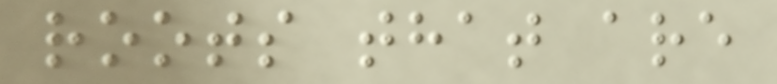roots that are
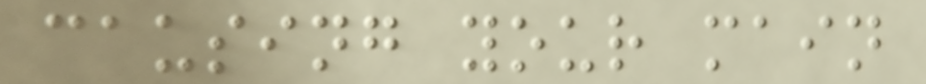causing your main
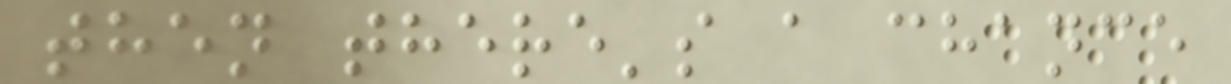then there's a chance
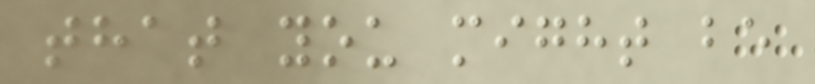that you might be
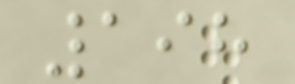198
